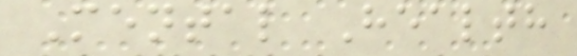Mental Health
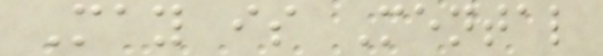May is Mental
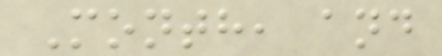Month, and
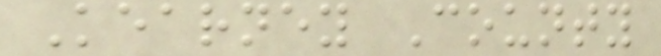Kearney County
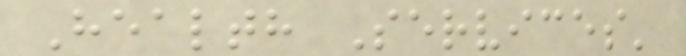Health Services'
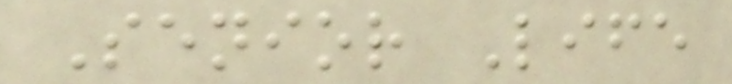Senior Life
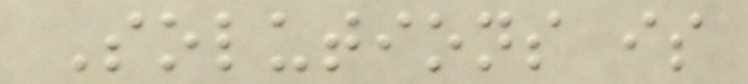Solutions is
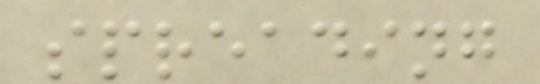spreading
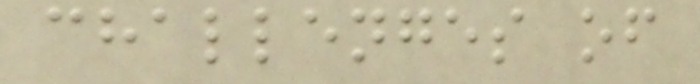challenges of
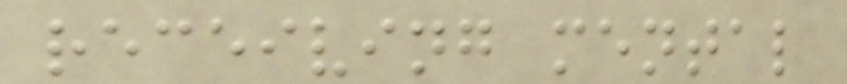receiving mental
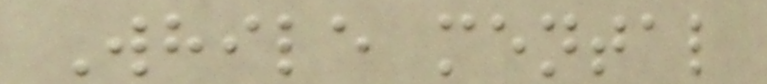While mental
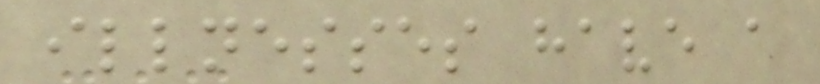illnesses have a
